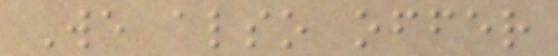We also offer
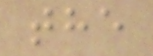the
